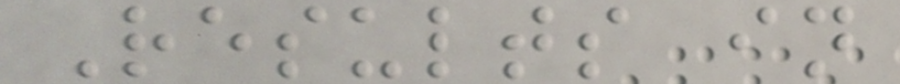Results in
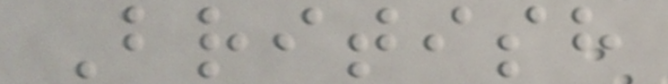British
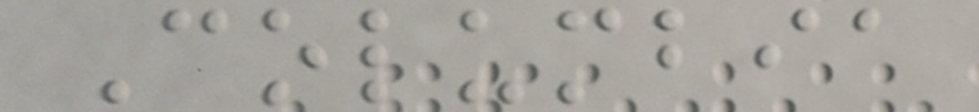Columbia
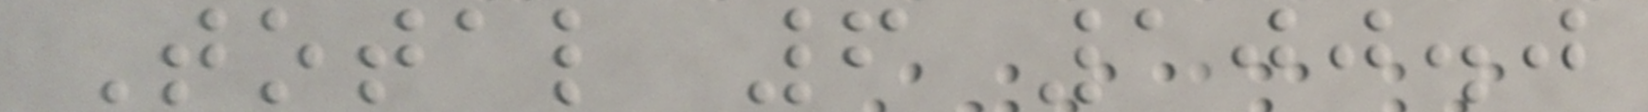Total 6 100.0
